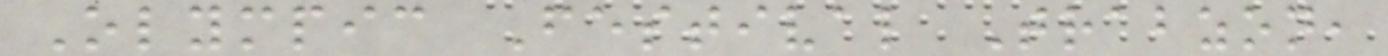Olympic Festival Trabzon,
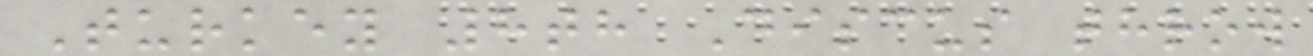Turkey 8th Discus throw
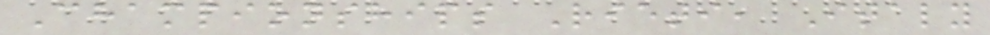Championships Rieti, Italy
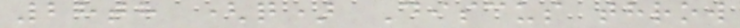28th (q) Discus throw
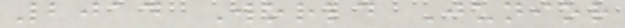2014 World Junior
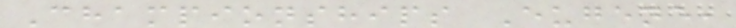Championships Eugene,
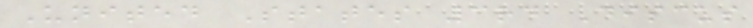United States 3rd Discus
